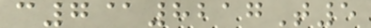c7@8217T5
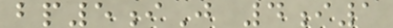bp5iJ 4i1
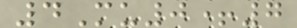4Mu0+7
